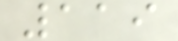119
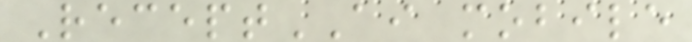ReceptAI mobile
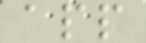app
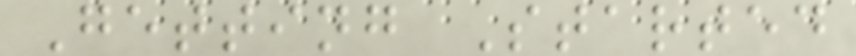Getting Started
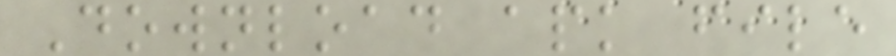Download apk file
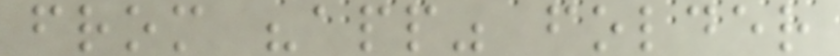from "app" folder
